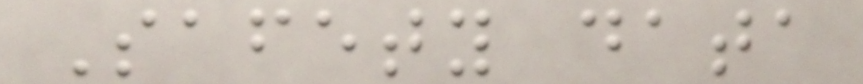Safety data
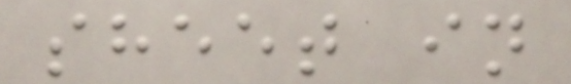sheet in
